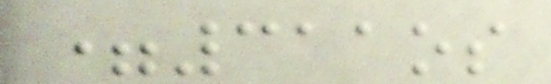=311os
